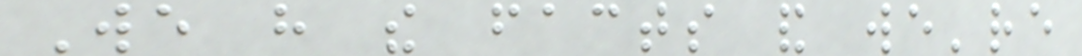We have the facts and we're
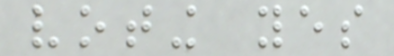voting yes
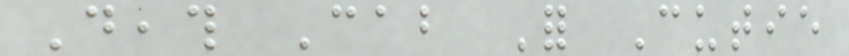Death Cab For Cutie
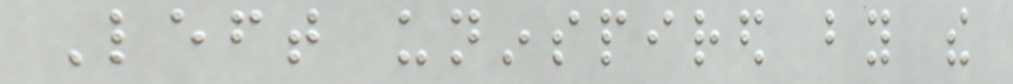Left uninspired by the
